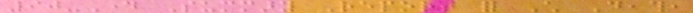90-Day Summary Report for Child Death,
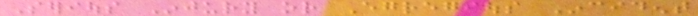Serious Injury or Egregious Incident
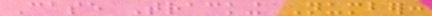Case Tracking Number:
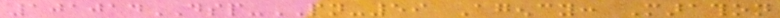101014DSP-PN-59 Agency: Marathon
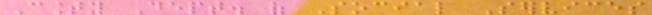County Dept. of Social Services
